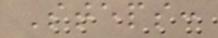Steps:
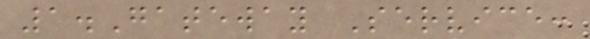1.Gateway Service:
